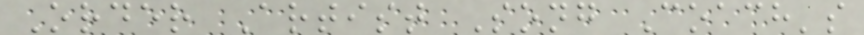Order Artist Song Coach's
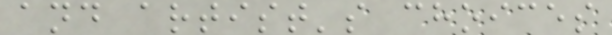and artist's choices
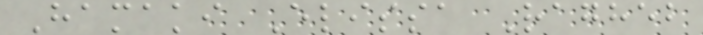Hamaki Elissa Ragheb
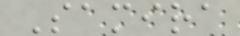Samira
